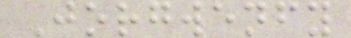Jorgwenfy
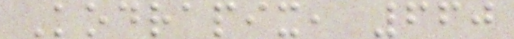Kodrapix, 660
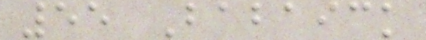55 Babaick
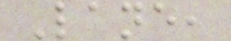Lane,
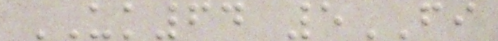UK64 5FI
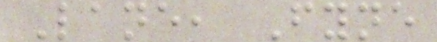Lane, Fyne
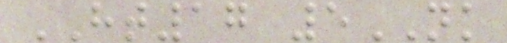HT17 5NK
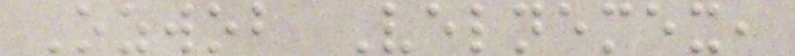Ozwob Velnemex,
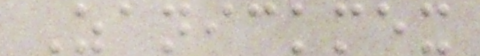Zanickmex
